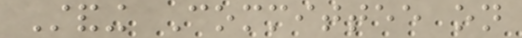Standing Committee on
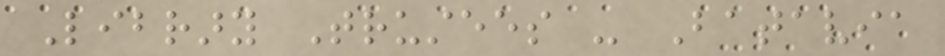Library Trustees - Batavia
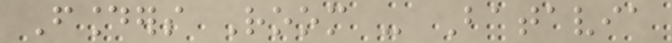Founders Room - Batavia
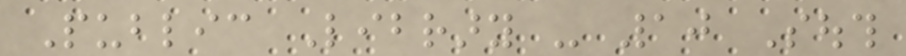Public Library - 10 South
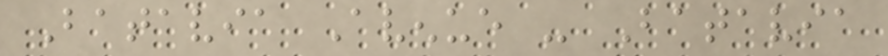Batavia Avenue - Batavia
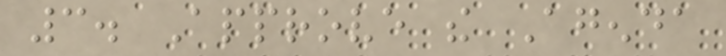3. Approve the Agenda
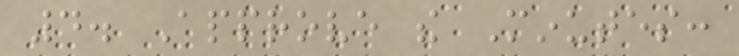4. Approve the Minutes:
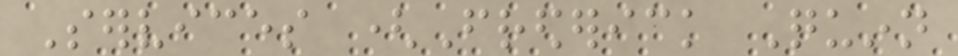Services (Frederick Quinn
